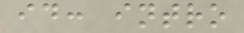id: intro
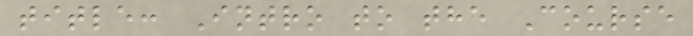title: Intro to the Course
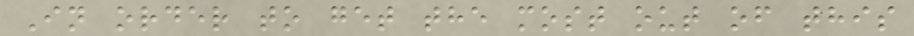In order to get the most out of this
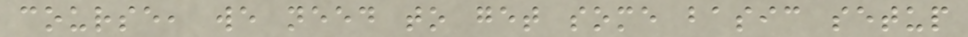course, we need to get some basic setup
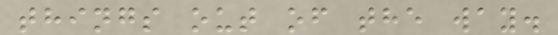things out of the way.
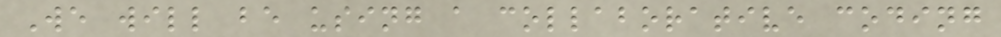We will be using a collaborative coding
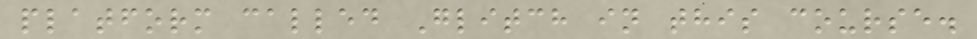platform called Glitch in this course.
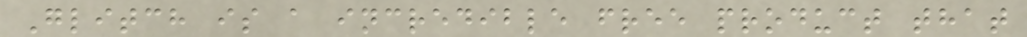Glitch is a incredible free product that
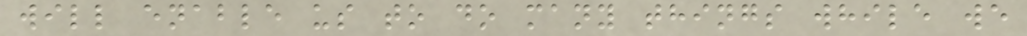will enable us to do many things while we
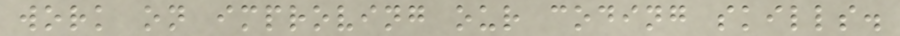work on improving our coding skills.
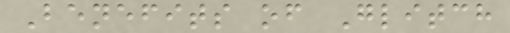Benefits of Glitch
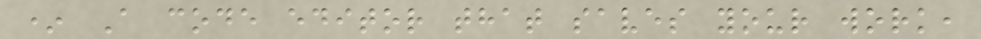* A code editor that saves your work,
